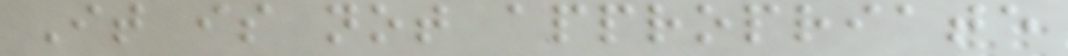It is not appropriate
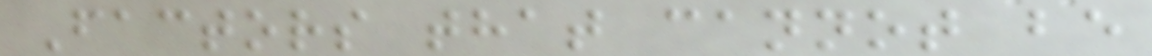Factors that cannot be
